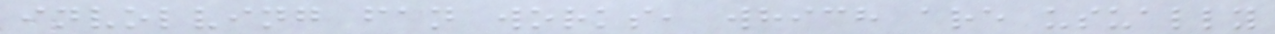involving fan works, which are usually
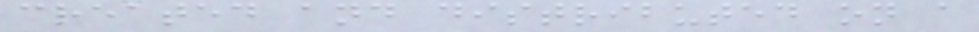created and distributed on a
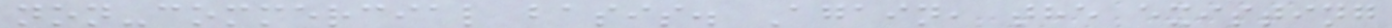non-commercial basis. Again, the existing
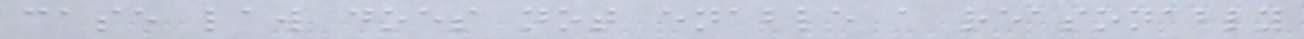case law does not enable a reasonably
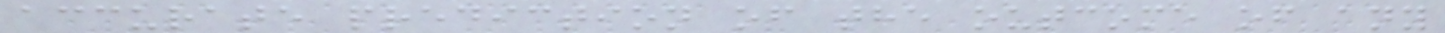accurate prediction of the outcome of any
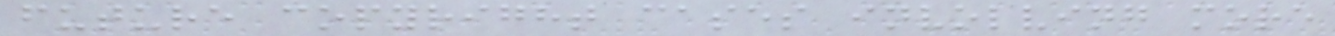future copyright cases involving more
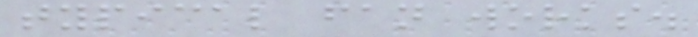typical fan works.
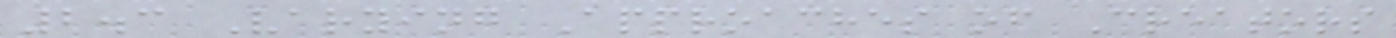2.3 Varying Approaches of Creators
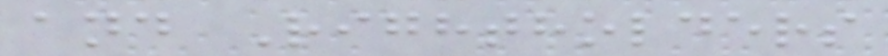and Rightholders
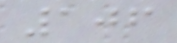106
